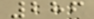286
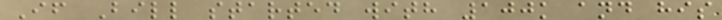If Bill started with 100k and his
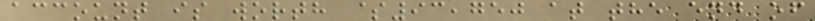account is worth $93,750 at the end of
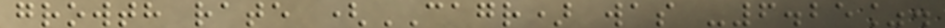growth rate (CAGR) was -6.25%.
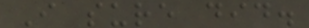I sure did.
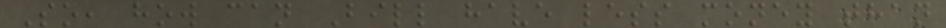So, how can Bill have less money than
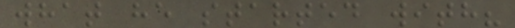what he started with?
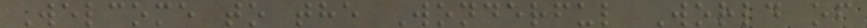Welcome to the Wonderful World of
